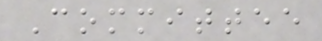Committee
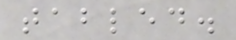tabled.
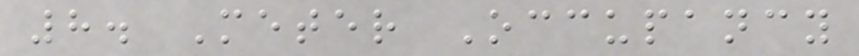8. Meter Occupancy
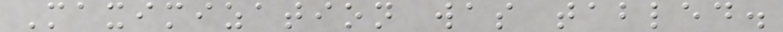Maximization was tabled.
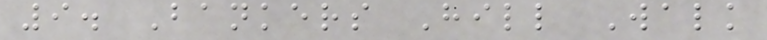9. Bankers Hill Walk
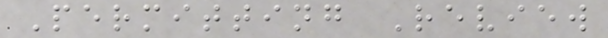Permitting Review
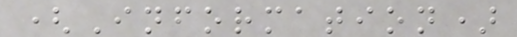(Information)
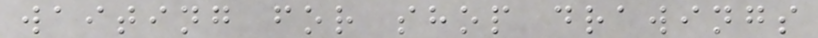waiting for shop drawings
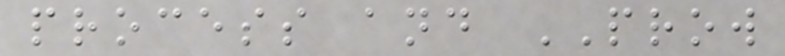process and PROW
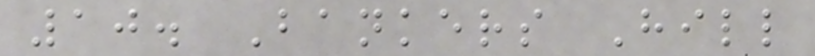10. Bankers Hill
